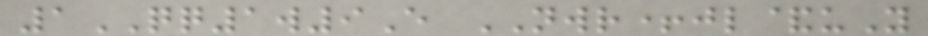1QQ1w9E NWR+jl&uY
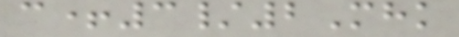c+3/2Mhk
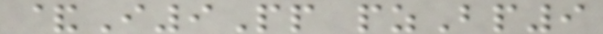&I9Pp pzBp9
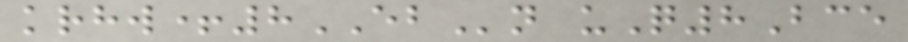krhw+8EBn uQ8Bce
